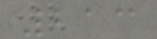213
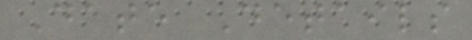Date Details
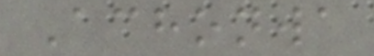Achonwa
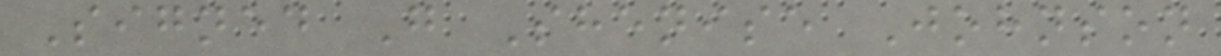Signed G Shenise Johnson
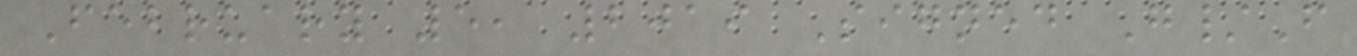February 5, 2019 Signed G/F
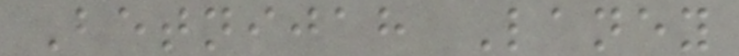Betnijah Laney
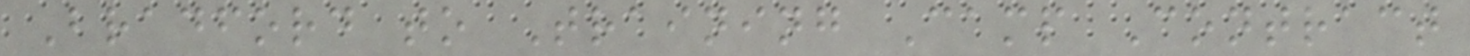Bradford to Training Camp Contract
